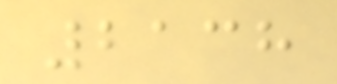2138
